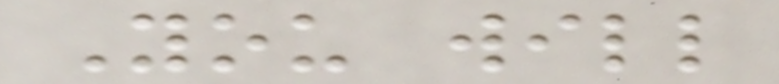You will
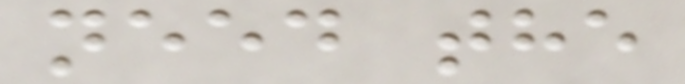need the
